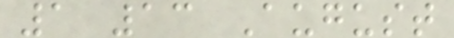1 13 August
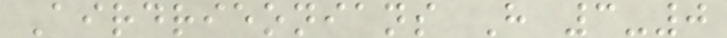Airdrieonians H 3-0
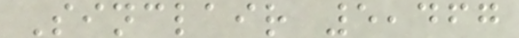Sinclair 5,467
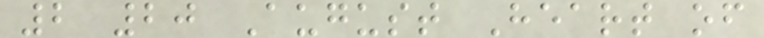2 20 August Heart of
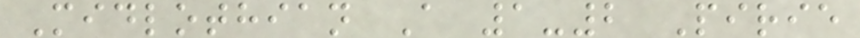Midlothian A 1-2 Pirie
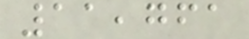11,761
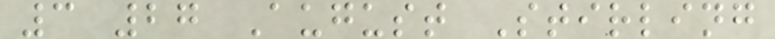3 27 August Stirling
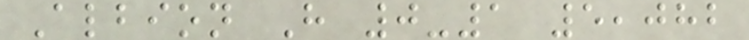Albion H 0-1 5,082
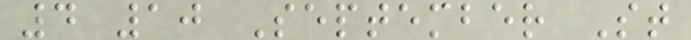4 10 September St
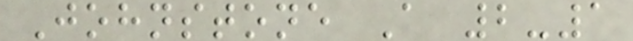Johnstone A 2-1
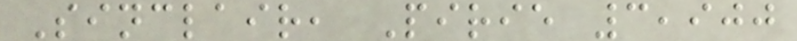Sinclair, Pirie 3,900
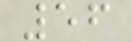56
